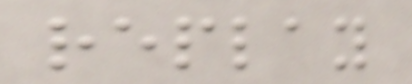replay
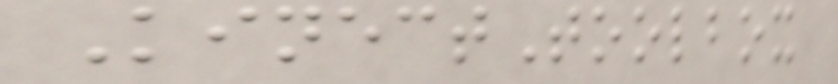KinectToolbox
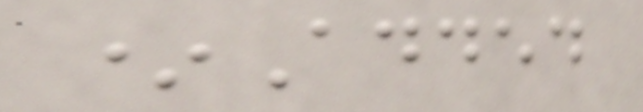*Added
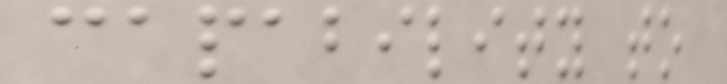capability to
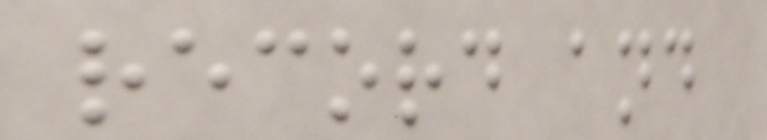record and
